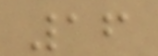16
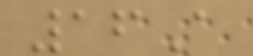16A
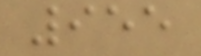955
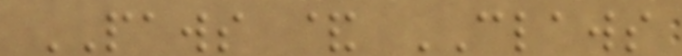PAWS & CLAWS
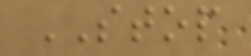STOP
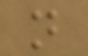n
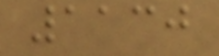1130
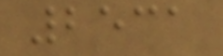2531
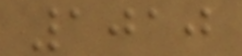1010
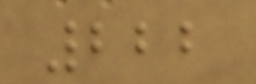222
